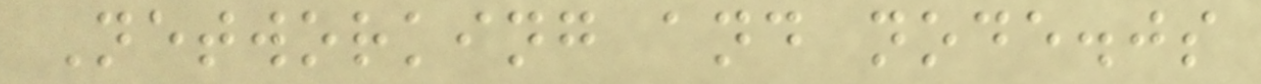Networking and node.js
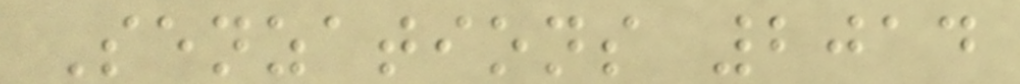Senzations 2014
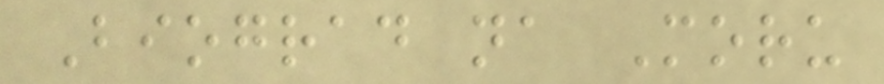Biograd na Moru
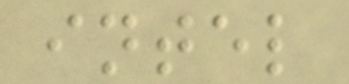intel
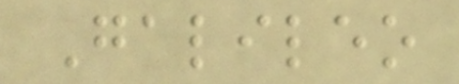Galileo
